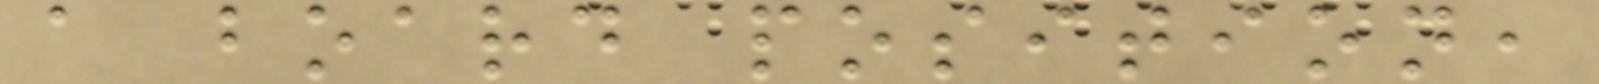a board position,
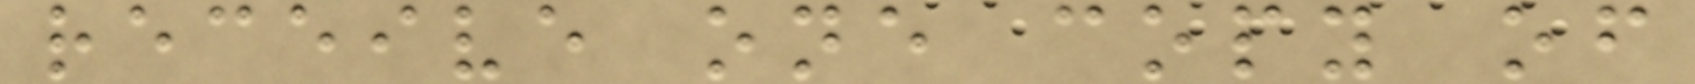receive one copy of
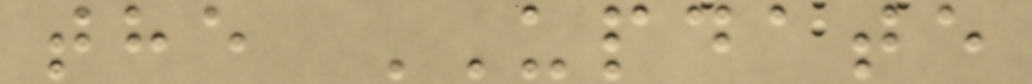the UPDATE
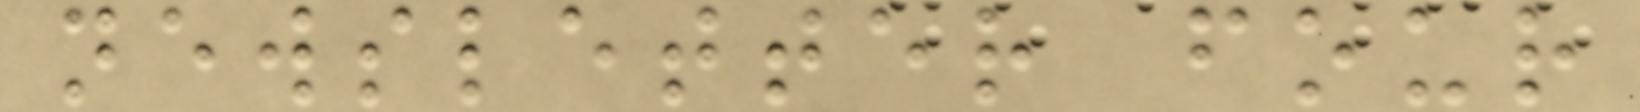newsletter four
